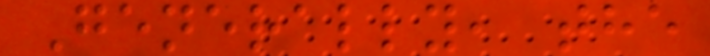Generally, the
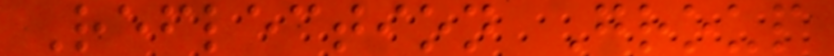Reflection Group
